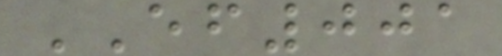EF001
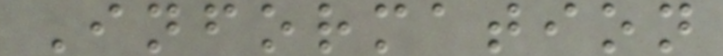Information
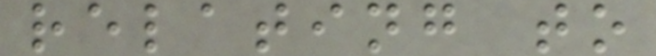relating to
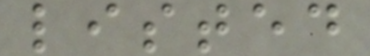listed
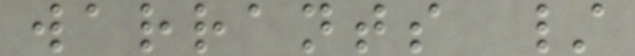warrants /
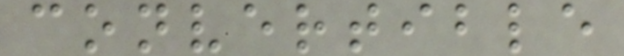convertible
